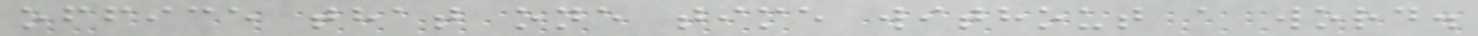office that one time without a word.
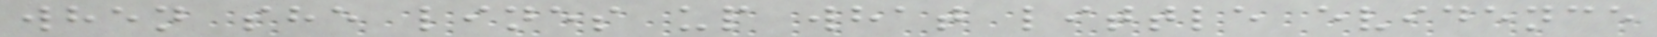when she lines up what little evidence
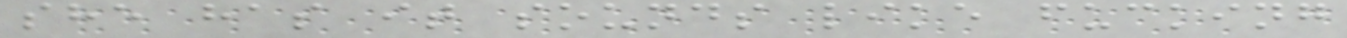she has it sounds like fucking
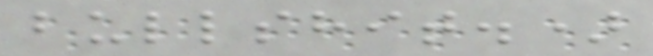bullshit.)
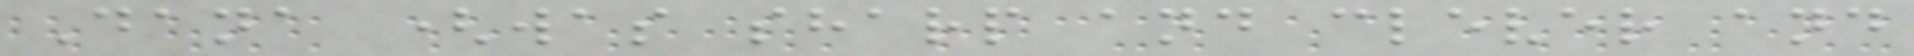Dana (was sharp and clever and
